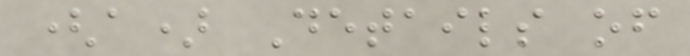(a) Details of
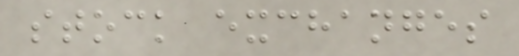stock exchanges
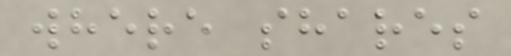where shares
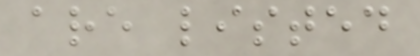are listed
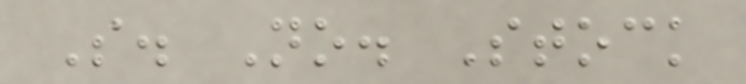S. No. Stock
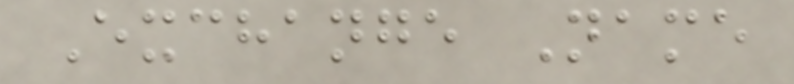Exchange Name
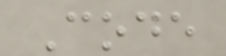Code
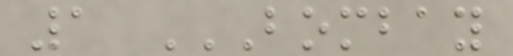1 BOMBAY
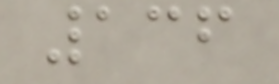136
